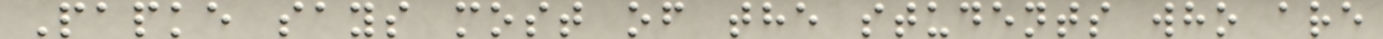Papke says most of the students who are
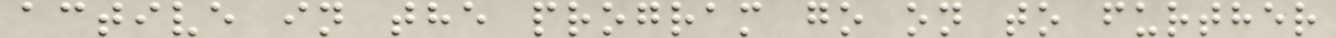active in the program go on to further
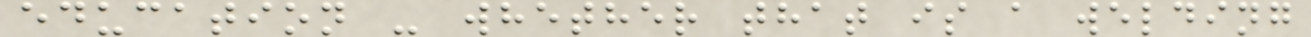education - whether that is a welding
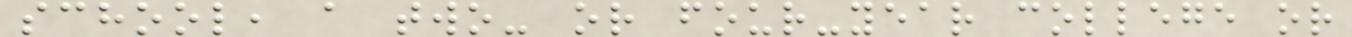school, a two- or four-year college or
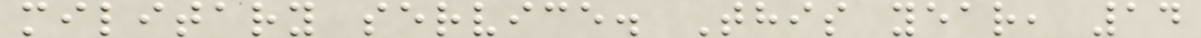military service. This year, 14
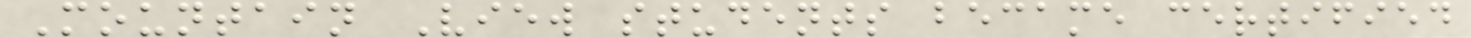Mountain View students became certified
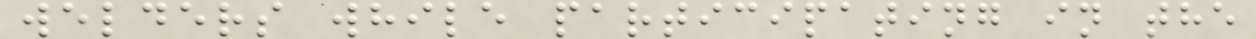welders while participating in the
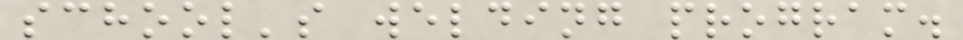school's welding program.
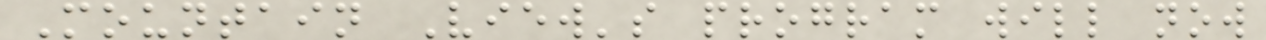Mountain View's program will now
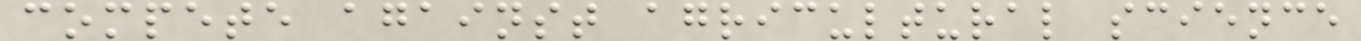compete against agricultural science
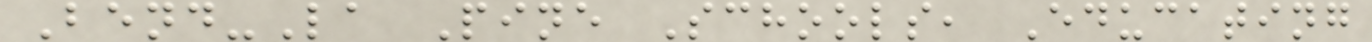Bend-La Pine Schools, Educating
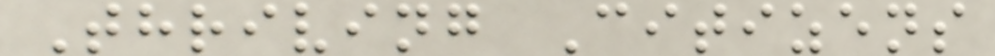Thriving Citizens
